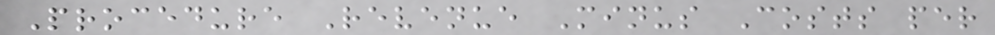Procedure Revenue Minus Costs per
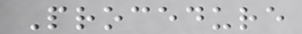Procedure
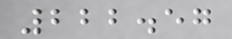222.57
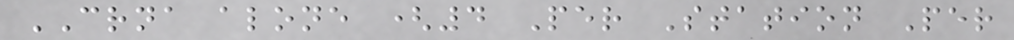CRNA alone (4 Per Station Per
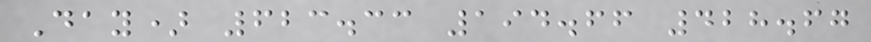Day) 623.33 194.66 428.67
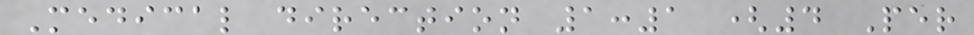Medical direction 1:1 (4 Per
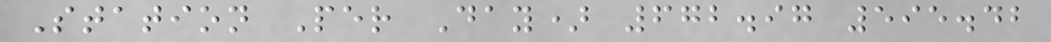Station Per Day) 672.97 595.42
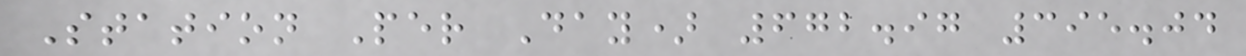Station Per Day) 672.97 395.04
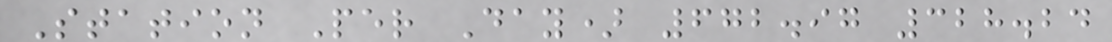Station Per Day) 672.97 328.24
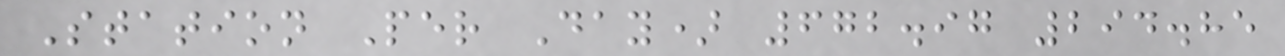Station Per Day) 672.97 294.85
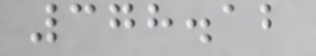378.12
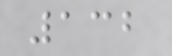132
